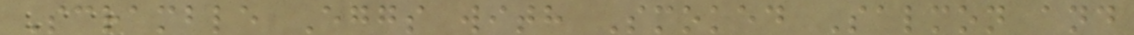Scramble Eggs with Smoked Salmon and
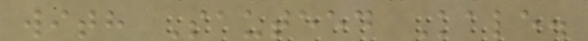with Sauteed Kale.
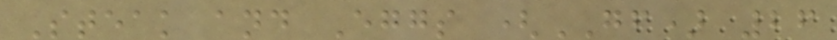Steak and Eggs (GF) 26
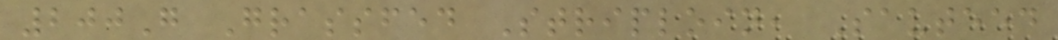200G Grassfed Striploin, Sauteed
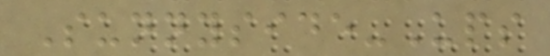Sunnyside-Ups
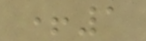+1
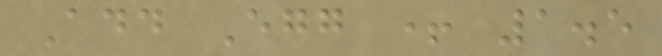Add Egg + 1.5
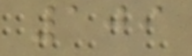109
